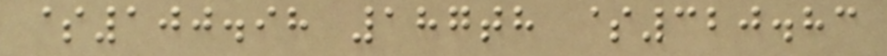$100.98 187th $320.83
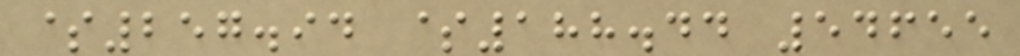$257.94 $188.44 54655
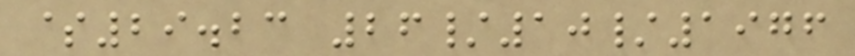$29.23 26/10/1976
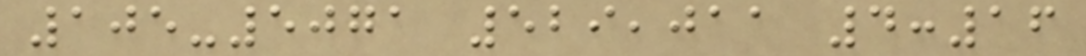105-5071 529,011 4:16
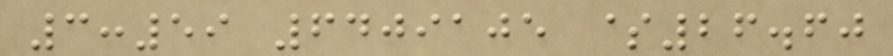3:59 6409105 $26.60
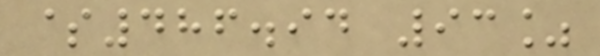$486.94 93%
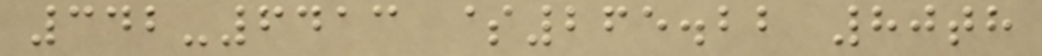342-6413 $265.22 80th
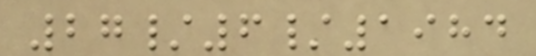27/6/1984
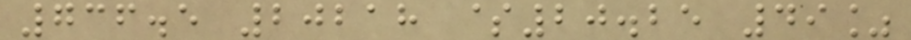736.5 20218 $20.25 49%
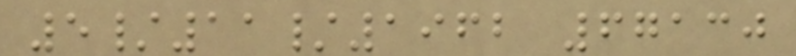5/11/1962 67130
